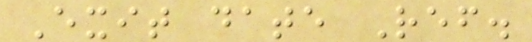Exit date Ref.
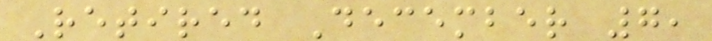Retired December 7,
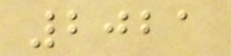2021
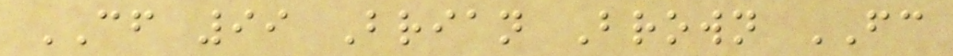CF 99 Brian Brown FC
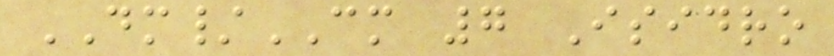DM/CM 7 Isidro
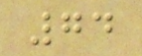74
